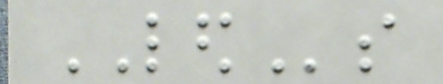LEDs
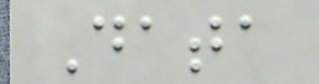Data
